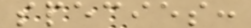species:
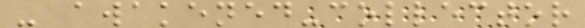- awakened-collector
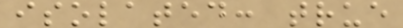isolated: true
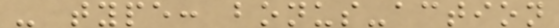- type: bonus-action
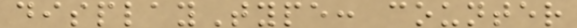displayType: counter
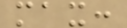max:
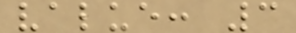value: 3
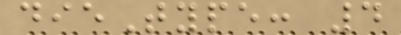dieType: 4
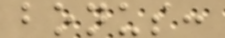bonus:
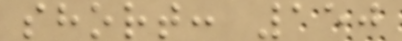short: 150
